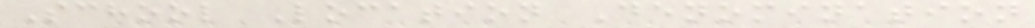School Location Denomination
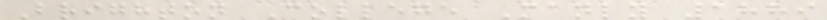Brighton College Manly 1889
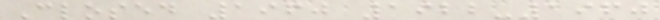Closed 1960 1922-1960
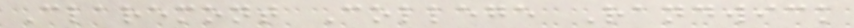Claremont College Randwick
